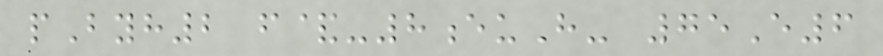pByh2 f&-8euH- 75E6
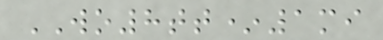WO8tt*1mi
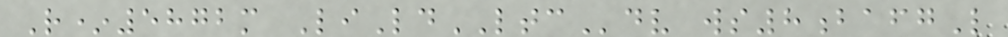R*5872m LiLdLTCdv ws8bafgL
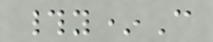#y*C
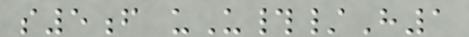s5f uU#/H1
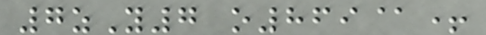7zY7 o869@+
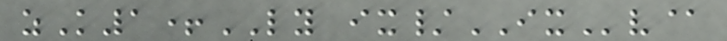zK1+LY ix/IXv@
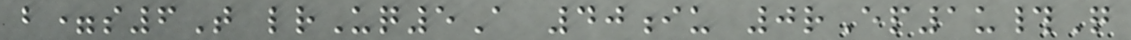b=s6T lrUq5A 40iu 0rEp1u#Q
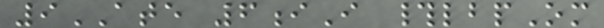9ATE 6iI #lbpOm
